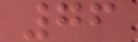76
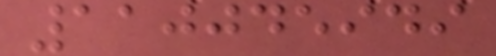110045949
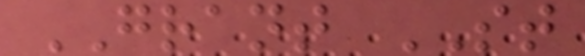GRANT ST
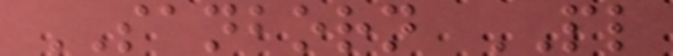SANBORN PL
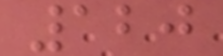120
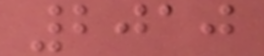2010
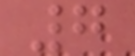7
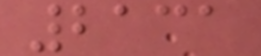2131
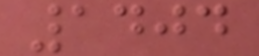1404
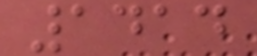1414
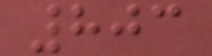803
